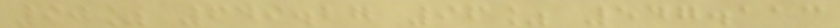90% 649.27 96% 547.113
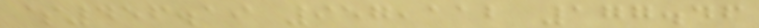$456.19 957,112 177.46
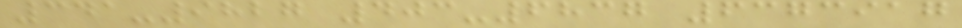341-9827 403-6837 6373917
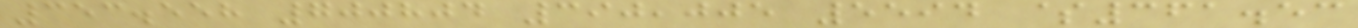353.558 700804 390,005 5594 $361.53
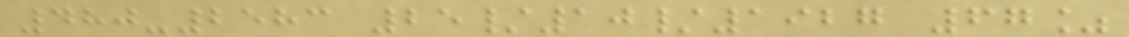480-2583 25/10/1927 67%
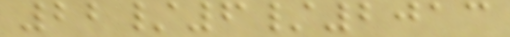22/6/2013
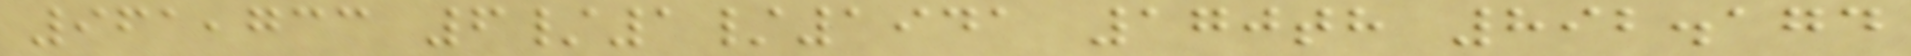961,733 6/1/1941 170th 892.174
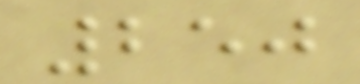250
